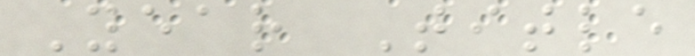Year Title
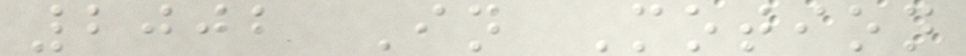2002 In Motion
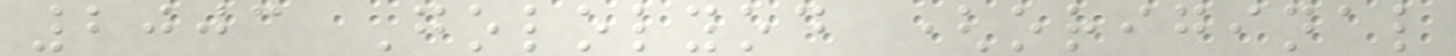2003 Gololyod (original
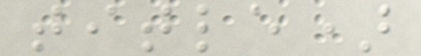title)
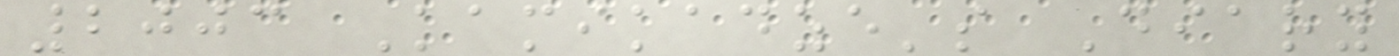2003 Kamikadze's Diary
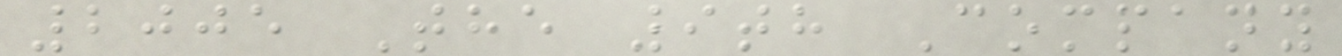2005 The 9th Company
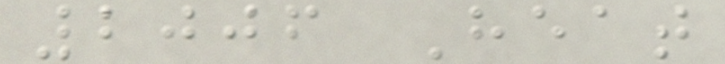2006 Heat
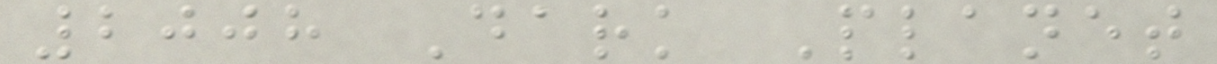2008 Dark Planet
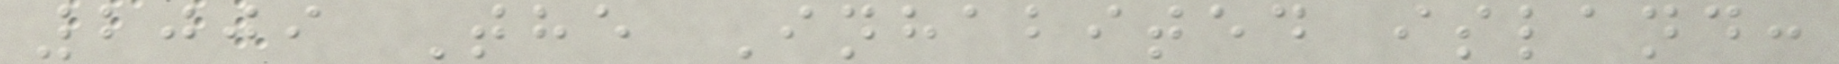2009 The Inhabited island:
